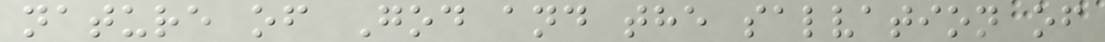nature of God and the salvation of
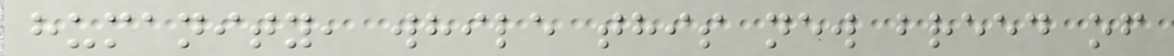humanity, while this new breed of
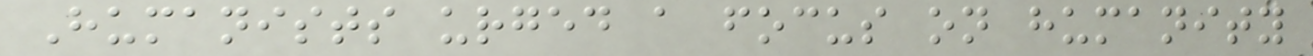Humanists urged a focus on humanity
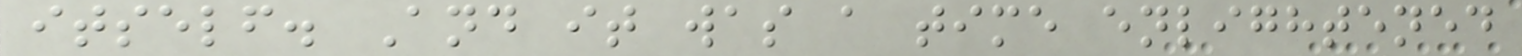itself. And it was a time enlightened
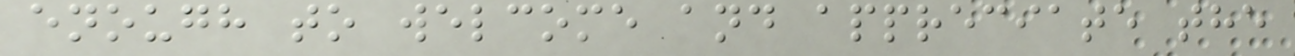enough to welcome and appreciate the
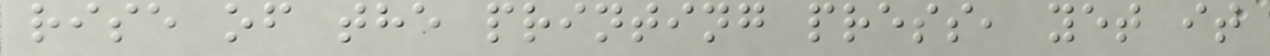rise of the printing press, yet it
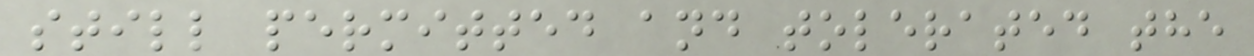still permitted and tolerated the
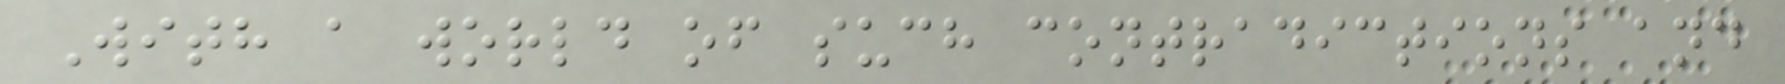With a world of such contradictions and
